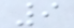9
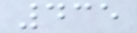435
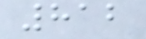812
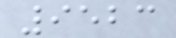9523
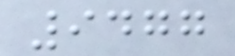9477
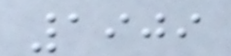1909
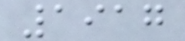1917
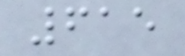615
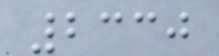2330
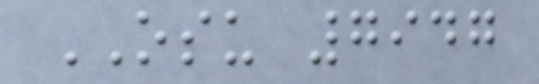OSU 7947
